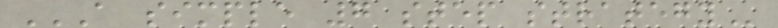A SIMPLE 7 STEP STRATEGY
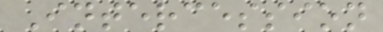Intercession
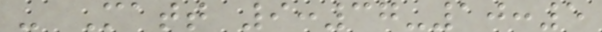- Matt 9:37-10:5
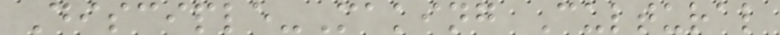Disciple-Making Cultural
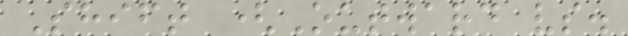Shift (Outward vs.
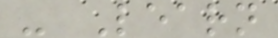- Learn
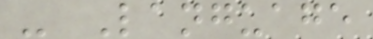- Language
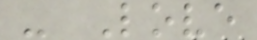- Love
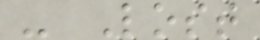- Lost
